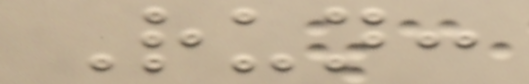Run:
